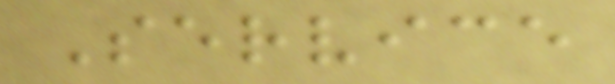Service
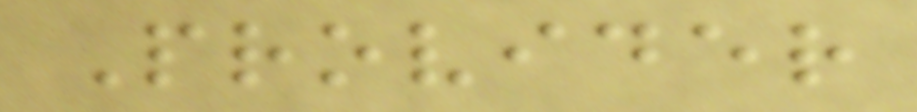Provider
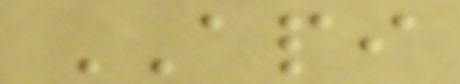API
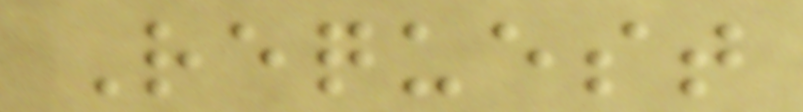Request
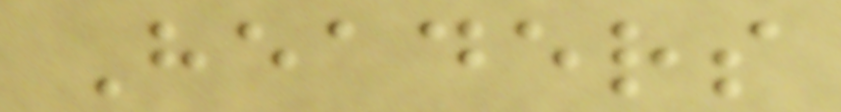Headers
